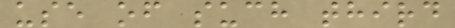use of such third
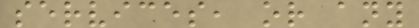services, or any
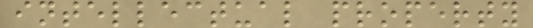intellectual property
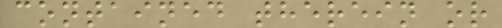contained therein or
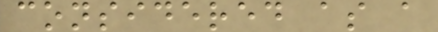considered as a
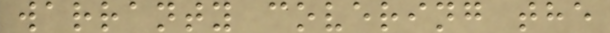warranty covering the
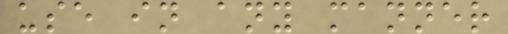use in any manner
